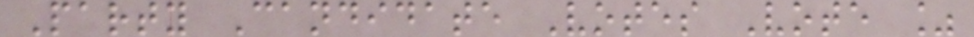Party Candidate Votes Vote %
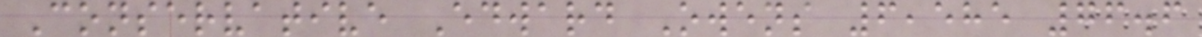Conservative Edward Owens 6,585 76.6
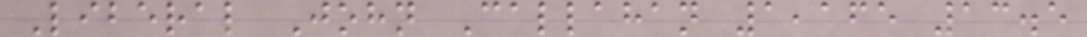Liberal John Callahan 1,165 13.5
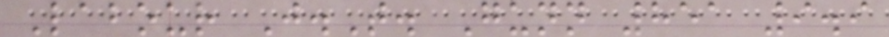Labour J.T. Gunn 851 9.9
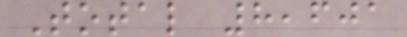Total 8,601
